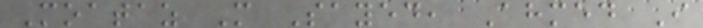Moataz M Sayed, Ahmed I
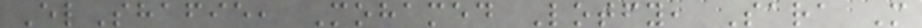ElShafie, Mohamed Lotfy, Sara M
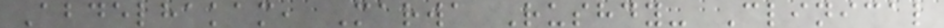Abdelhakam, Marwa Rushdy- Clinical
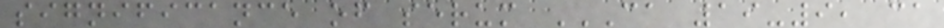significance of serum CA 19-9, CA
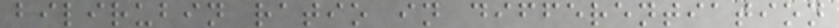bilirubin ratio in differentiation
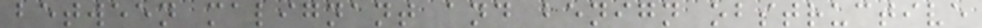between malignant and benign obstructive
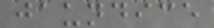jaundice
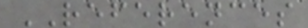REFERENCES
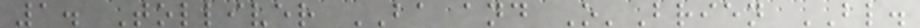1. Tolliver BA and O'Brien BL.
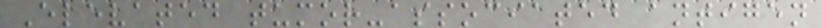Elevated tumor-associated antigen
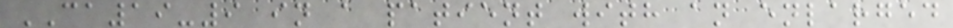CA19-9 in a patient with an enlarged
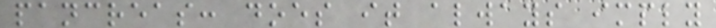pancreas: does it always imply
